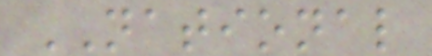NATIONAL
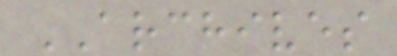ARCHIVES
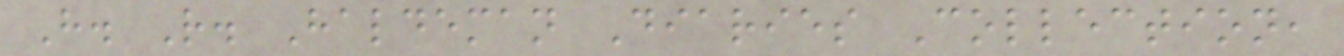H. R. Haldeman Diaries Collection,
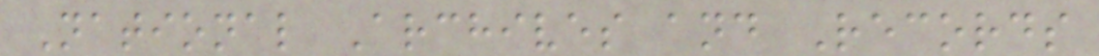National Archives and Records
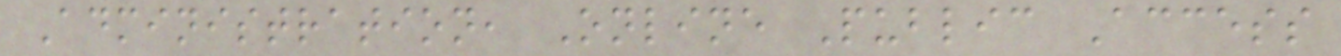Administration, Online Public Access
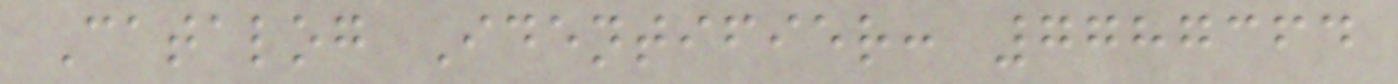Catalog Identifier: 7787364
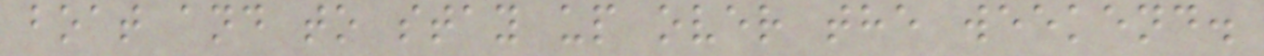boat and to stay up over the weekend.
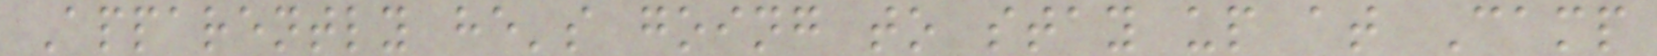Apparently he's going to stay up at Camp
